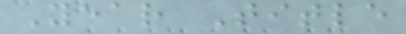Year Title
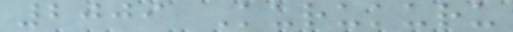2009 Kurukuru
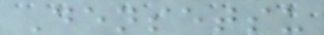Densetsu
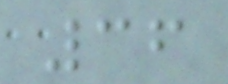36
